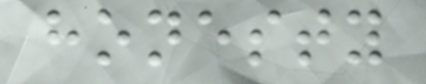honesty
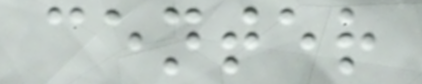center
